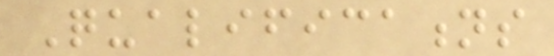Qualifications
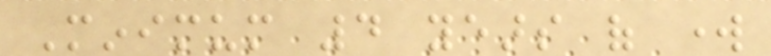Minimum 4 years of work
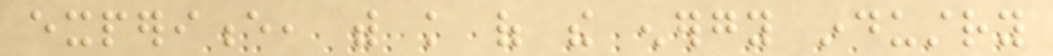experience, with knowledge of the energy industry
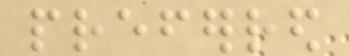preferred
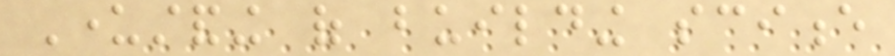Understanding of building science
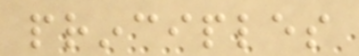principles
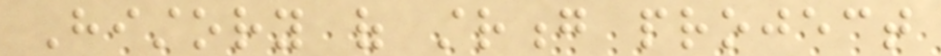History of strong project
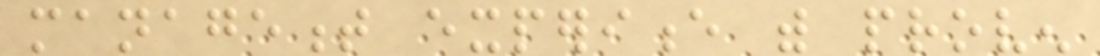management experience with proven
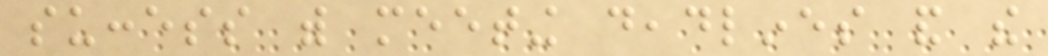success with meeting deadlines and the
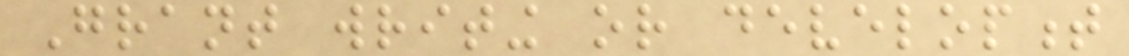Grant writing or development
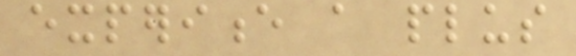experience a plus
